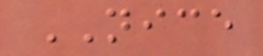NICE
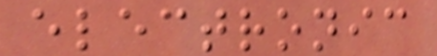electronic
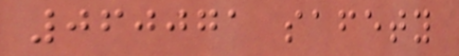060071 safety
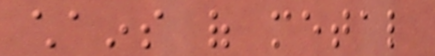chains of metal
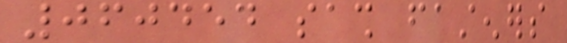060454 sash fasteners
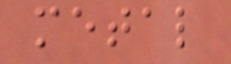metal
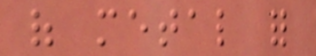of metal for
